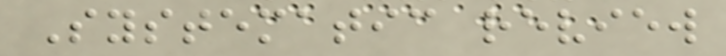Systematic review
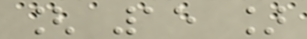[ 15 ]
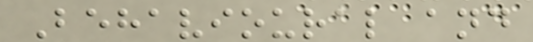Behavioural and
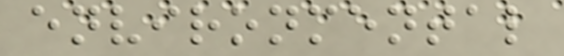environmental
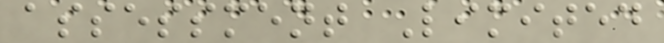assessment Limited
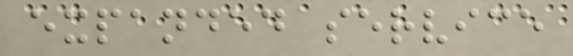expanded service
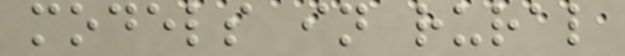models in rural
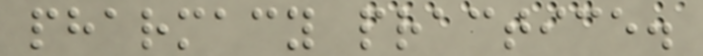pharmacy practice.
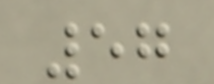57
